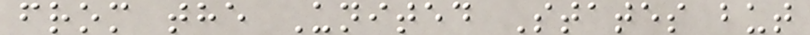from the United States but
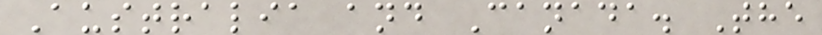Australia and Canada. The
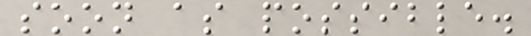soon as possible.
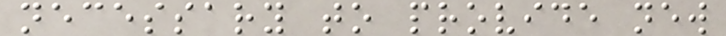necessary to provide new
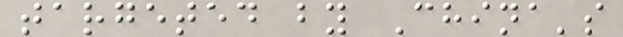targeted by China's
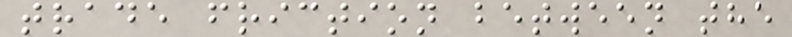trade friction between the
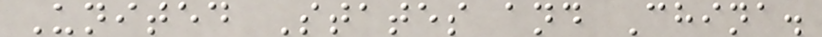United States and China.
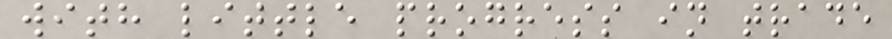with little progress in trade
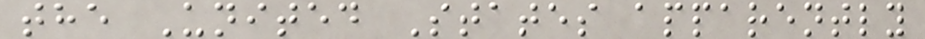the United States apparently
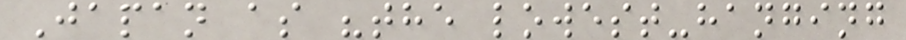Japan as "the lowest-hanging
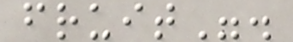fruit".
